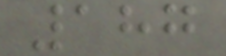187
